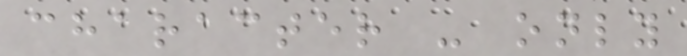character - only
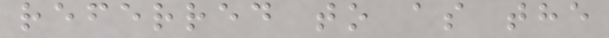referred to as the
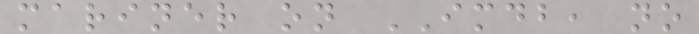mariner on IMDB, no
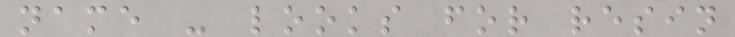name - looks for resin
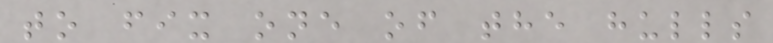to fix one of the hulls
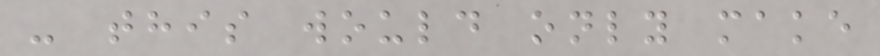- this would only make
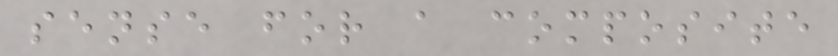sense for a composite
